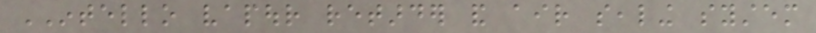INTELLO vapour retarder and air sealing system
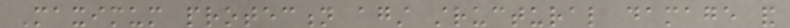Maximum protection against structural damage and
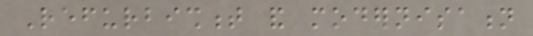Refurbishment and modernisation
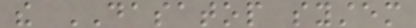the DASATOP system
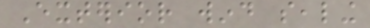Exterior wind sealing
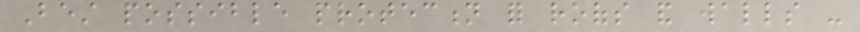Best possible protection for roofs and walls -
